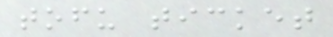tofu ticket
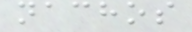nachos
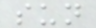sun
